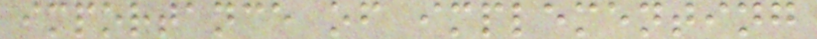importance of implementing
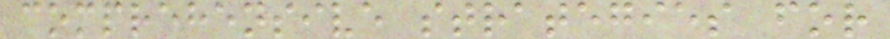comprehensive strategies for
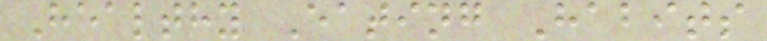Healthy Eating Habits
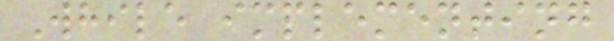While implementing
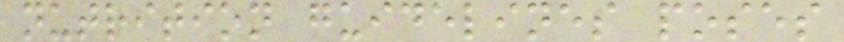nutrition guidelines poses
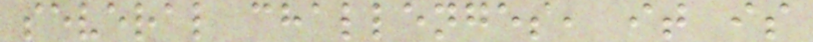several challenges, it is
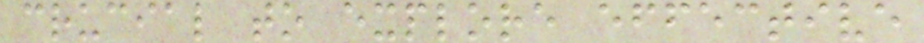crucial to explore effective
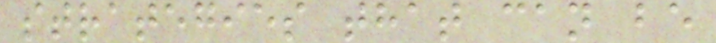strategies that can be
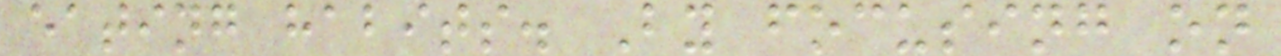eating habits. By focusing on
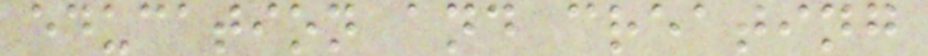education and creating
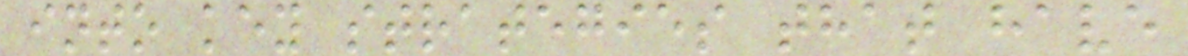into key strategies that have
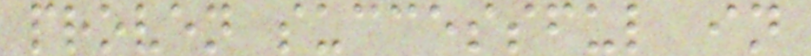proven successful in
